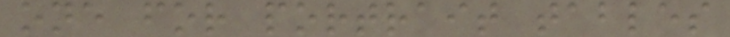one for portrait tables
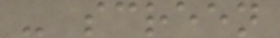- screen
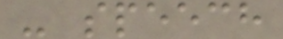- speech
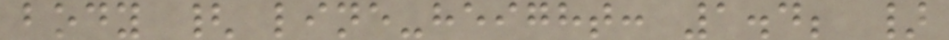body { line-height: 1.4; }
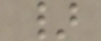}
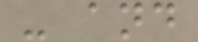- and
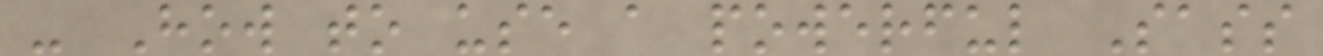- How to use a powerful Sass
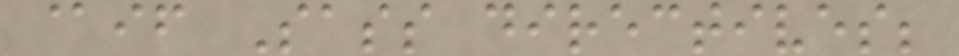@if Sass directives;
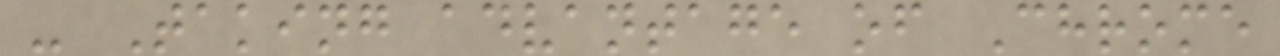- Taking advantage of Chrome
